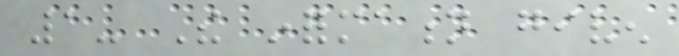1- The information given
